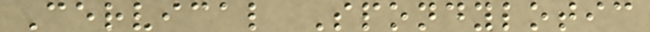Cervical Spondylotic
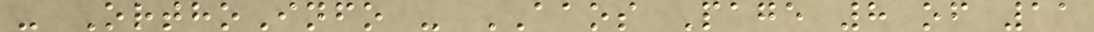- OrthoInfo - AAOS Page 8 of 11
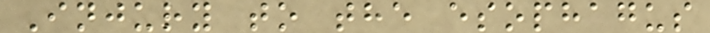Injury to the esophagus
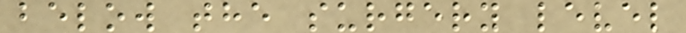below the surgery level
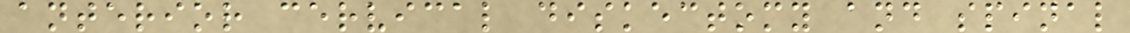anterior cervical diskectomy and spinal
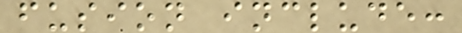fusion include:
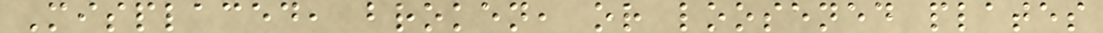Misplaced, broken, or loosened plates
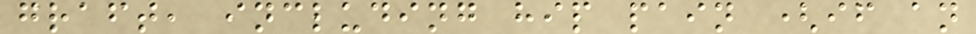graft, including hip pain (if an
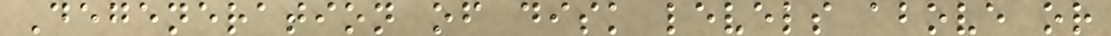Degeneration of disk levels above or
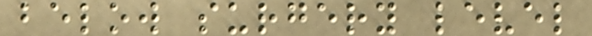below surgery level
